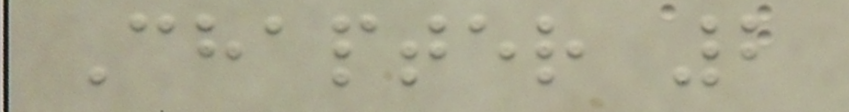Chapter 2
